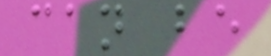can be
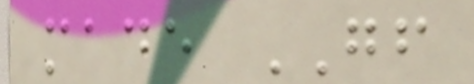made GF
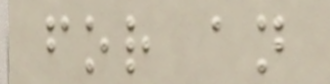for an
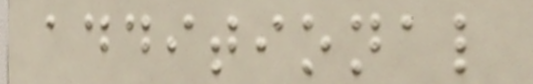additional
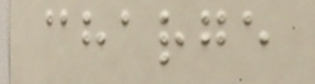charge
